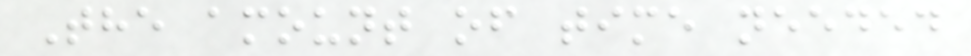The amount of time needed
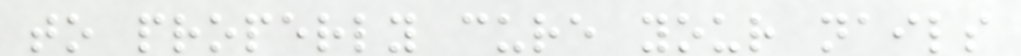to properly cure your nails
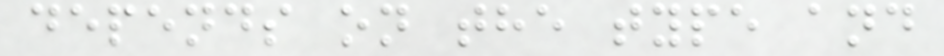depends on the type and
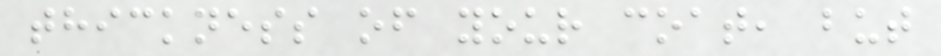thickness of your coat, but
